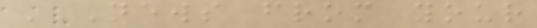NEWS FROM YOUR
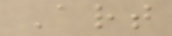Art
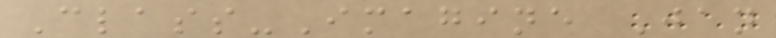Class-Imagine Jan
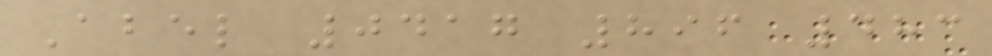Abel 0417 896 483
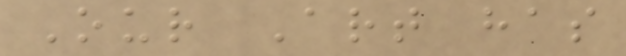Our Art has
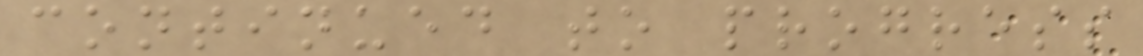continued to progress
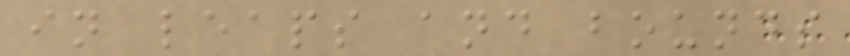in leaps and bounds
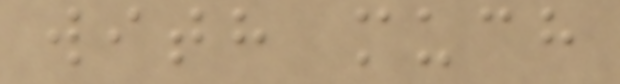with much
